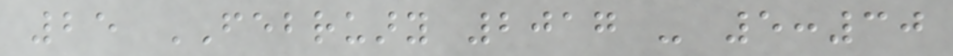25 FEBRUARY 2017 - 5:30
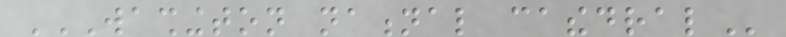WASHINGTON NATIONAL CATHEDRAL
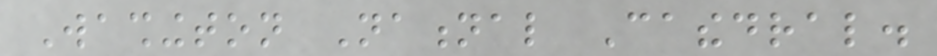Washington National Cathedral.
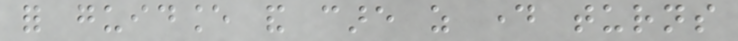for guidance and care as day turns
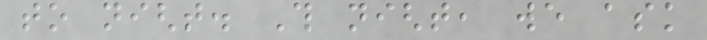to night. This night, we ask
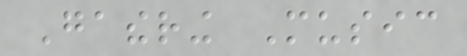Gathering Music
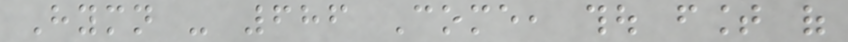Hymn - 686 Come, thou fount of
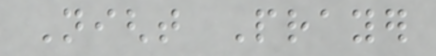Night Prayer
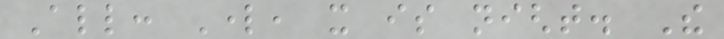All: Lord, it is night. The
